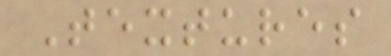Textures
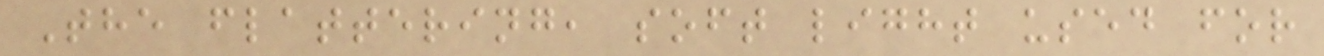The flattering, soft light used for
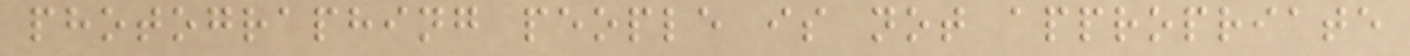photographing people is not appropriate
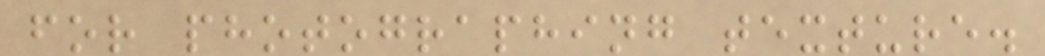for photographing texture.
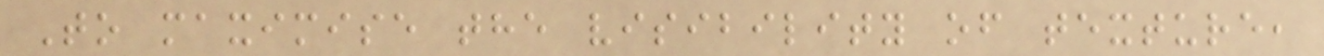To maximise the visibility of texture,
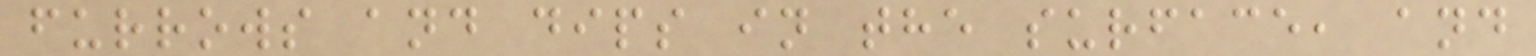furrows and dips in the surface, and
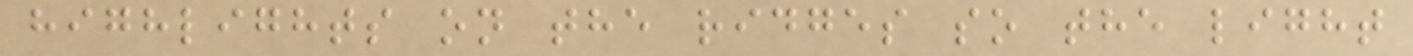highlights on the ridges so the light
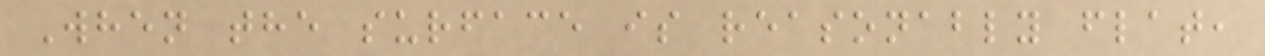When the surface is reasonably flat,
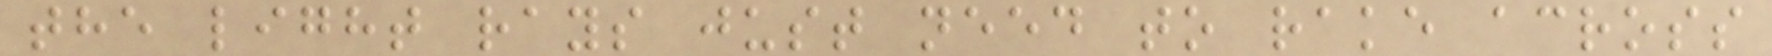the light rays just need to rake across
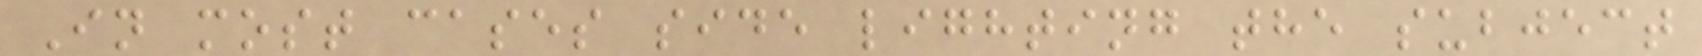In most cases side lighting the subject
